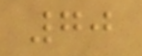70
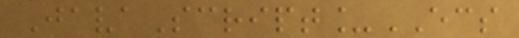JavaScript_ECS
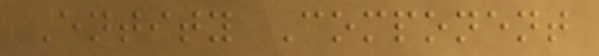Entity Component
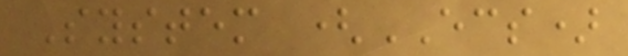System (ECS)
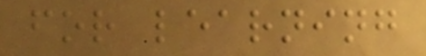for learning
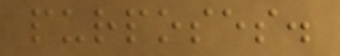purposes.
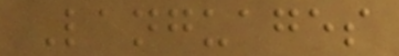Languages
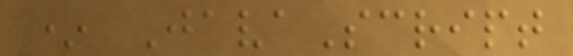* JavaScript
